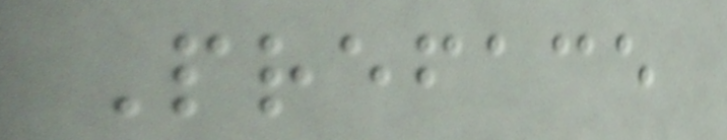Preface
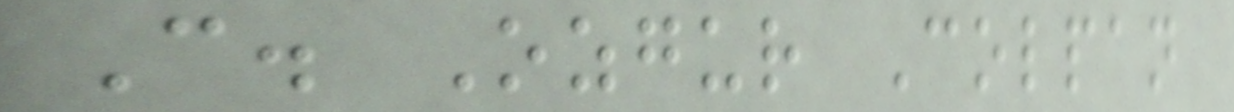C. Ozgur Colpan
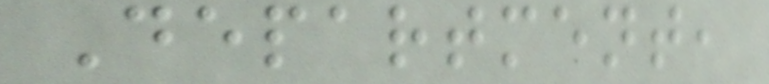Department,
